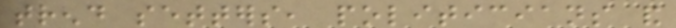trend setters, politicians and
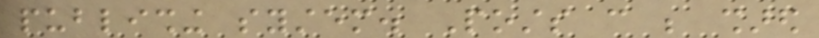publishing system. Posts can be shared
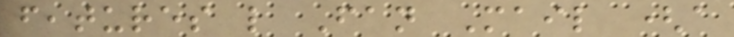features like Fan Mail (a
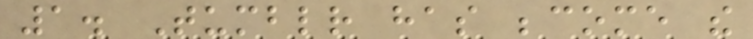1. Tumblr has become the
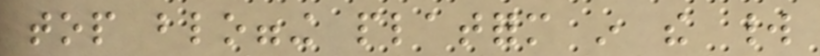top blogging platform in the world
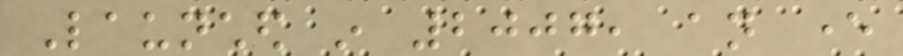Launched in 2007, an ever
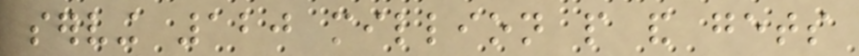serving 120 million people and gets
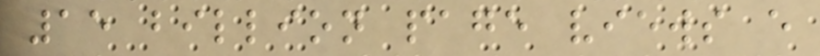15 billion page views every
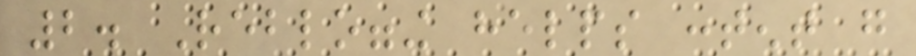2. Reblogging helps content go
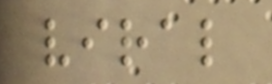viral
